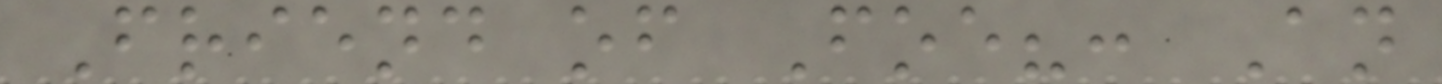Friend of Foe?: An
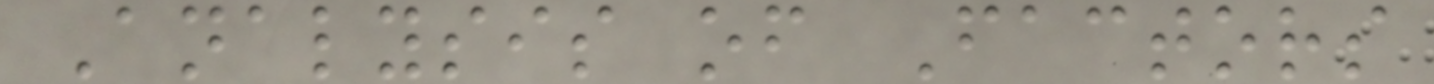Analysis of Factors
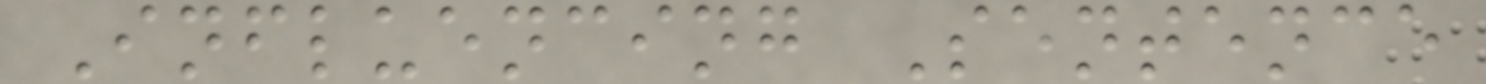Influencing Sentence
